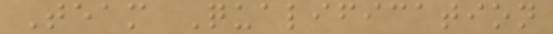Team Qualification
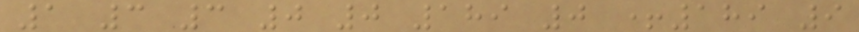1 3 3 0 0 189 0 +189 9
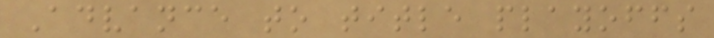Advance to title playoffs
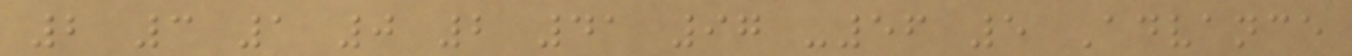2 3 1 0 2 41 97 -56 5 Advance
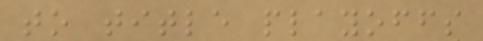to title playoffs
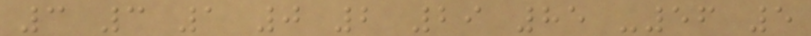3 3 1 0 2 29 85 -56 5
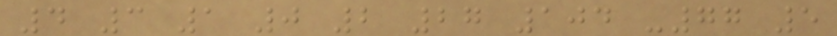4 3 1 0 2 27 104 -77 5
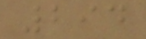294
